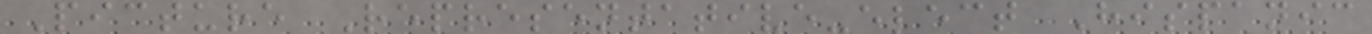Picture Representative-elect Hispanic
